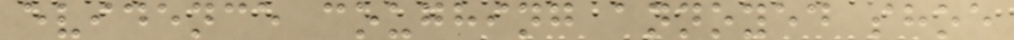evidence coughing annoyed shoe
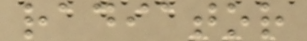radiator
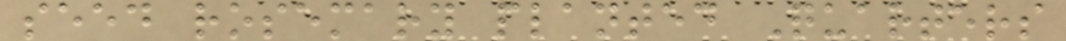seed rosemary planted Quarters
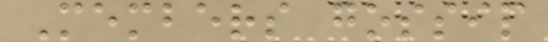Members gossip
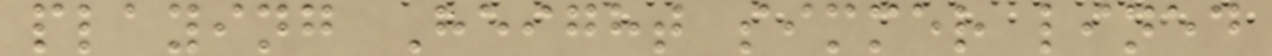playing Height simmer lined
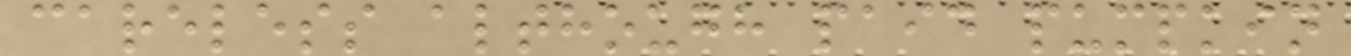careless although paid pumpkin
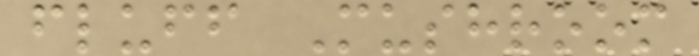fluff Mushroom
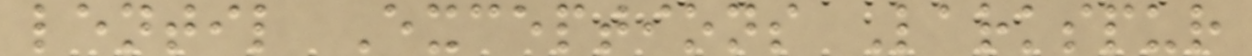lentil Exceptions Larkspur
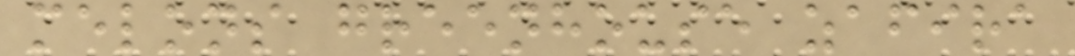melons greenhouse zafira
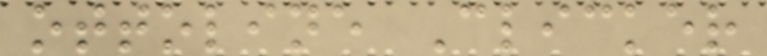ottoline Clicker
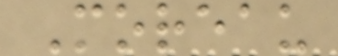Moreau
